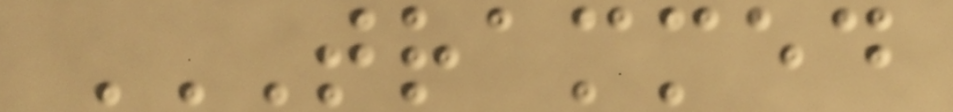TRAMMED
